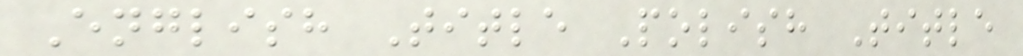English Title Polish Title
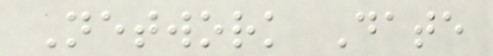Network Date
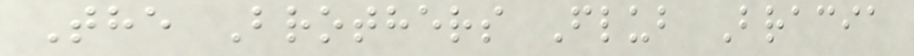The Brothers Flub Bracia
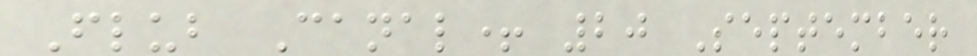Flub Canal+ 20 September
